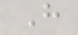H
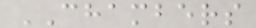CHAMBERS
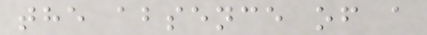the absence of a
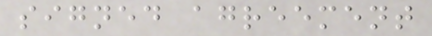signed agreement
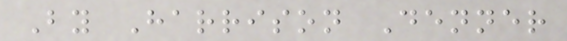By Harrison Denner
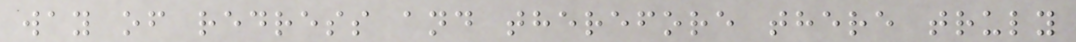way of redress and therefore there truly
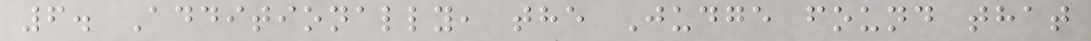6. Additionally, the Judge found that
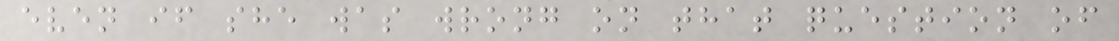even if she was wrong on that question of
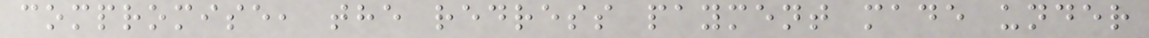compromise, the redress payment made under
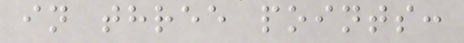in three points:
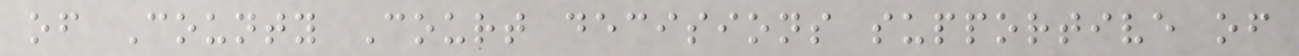of County Court decisions supportive of
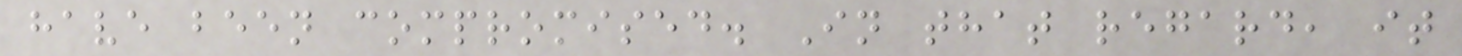have been compromised. In that regard, it
